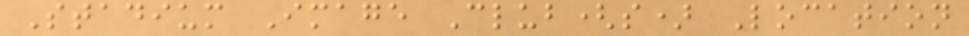Stadium Image Club(s) Location
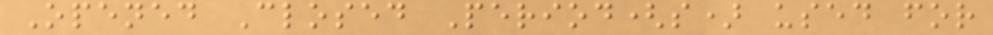Opened Closed Period(s) used for
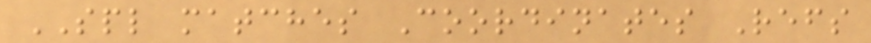SPL matches Coordinates Refs
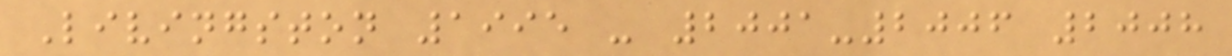Livingston 1995 - 2001-2006 2008
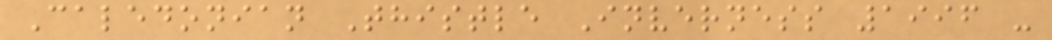Caledonian Thistle Inverness 1996 -
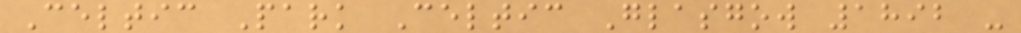Celtic Park Celtic Glasgow 1892 -
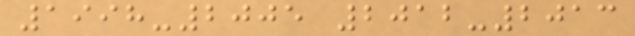1998-2005 2012-2013
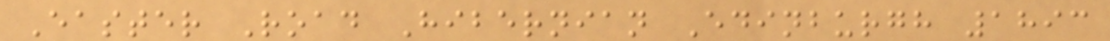Easter Road Hibernian Edinburgh 1893
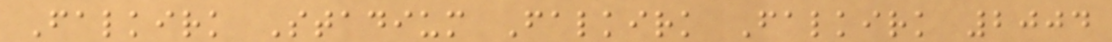Falkirk Stadium Falkirk Falkirk 2004
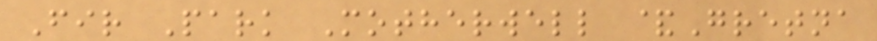Fir Park Motherwell &Gretna
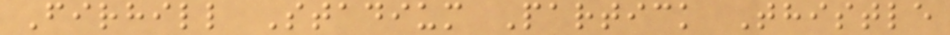Firhill Stadium Partick Thistle
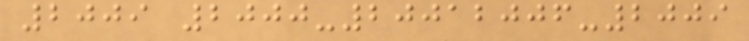2009 2000-20012006-2009
